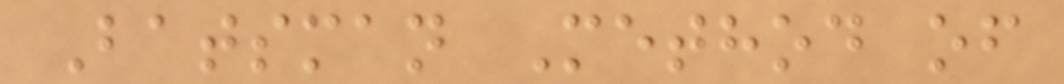Batsman Method of
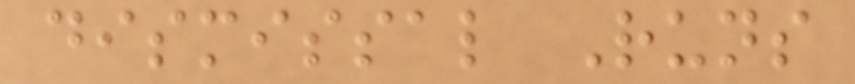dismissal Runs
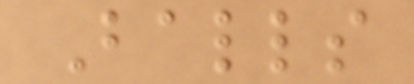Balls
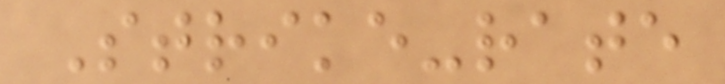Strike-rate
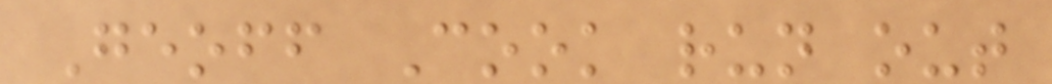Geoff Cook run out
